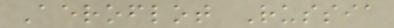Aeroflot Russia
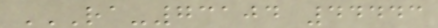RA-73104 44443
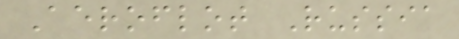Aeroflot Russia
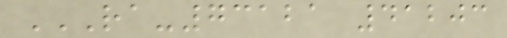RA-73121 41203
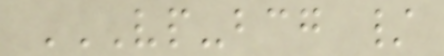VP-BCG /
